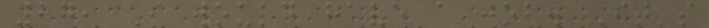27, I would have a job. It's
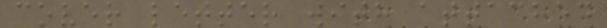cover letter with attached
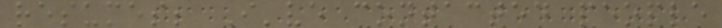resumes; I've contacted people
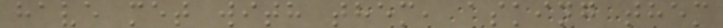have met with them, asking them
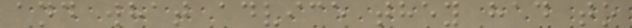and what advice they had to
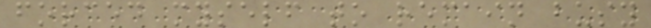forced myself to remain busy
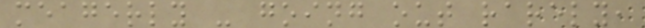meagerly - going out rarely,
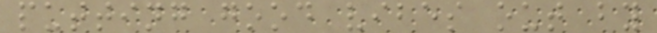putting good vibes out by
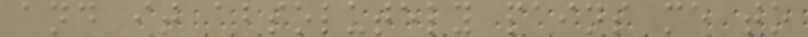and it absolutely pains me to
